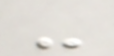-
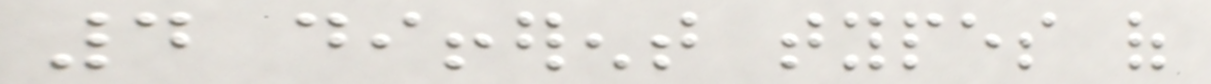4 different types of
